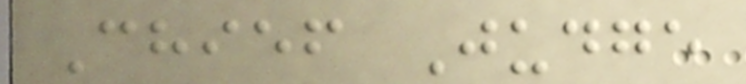Chief Judge
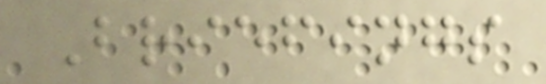Briefings
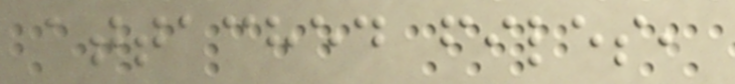attached files,
